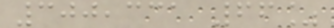300,331 66%
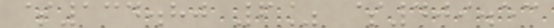$134.80 6% $409.53
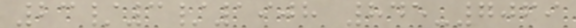23/3/1908 845-7069
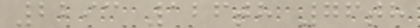2293 126th 76th
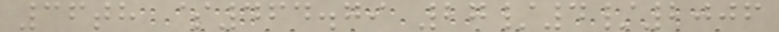36th $464.79 27/4/2006
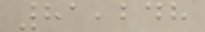81,248
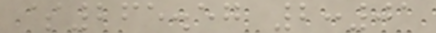$265.57 2:01
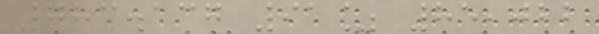783.137 91% 85,022
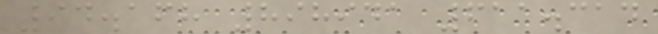94.168 898941 611.314
